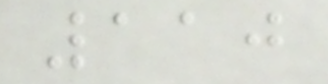110
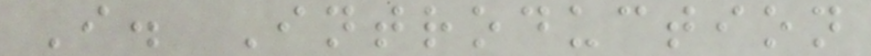I. Introduction
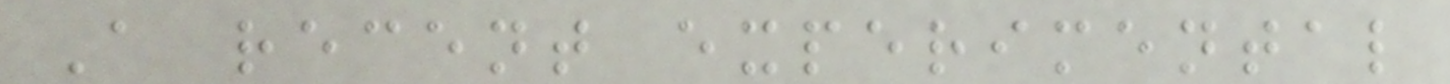A recent experimental
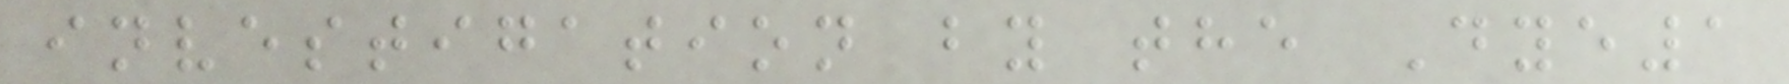investigation by the Dye1
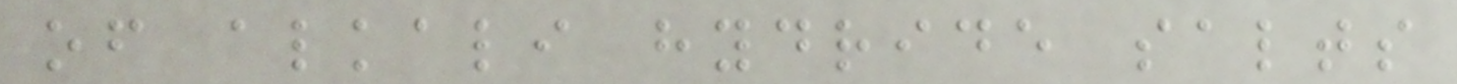of alkali hydride salts
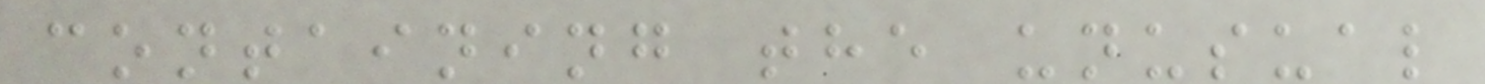containing the unusual
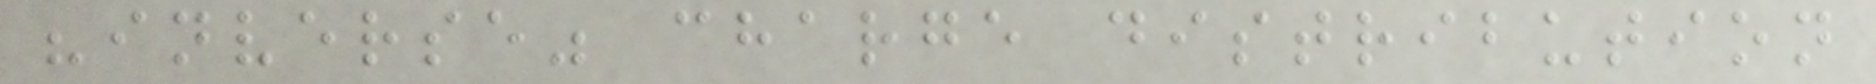"inverse" charge distribution
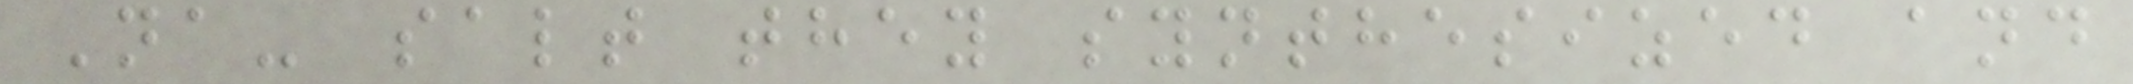Na- salt they synthesized and
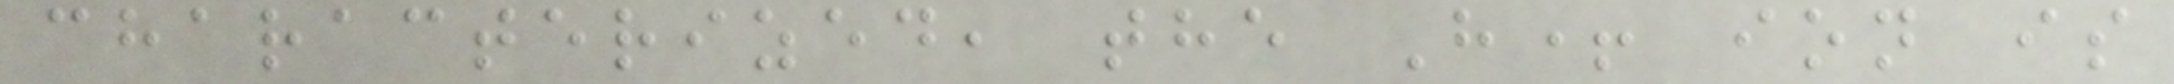characterized, the H+ ion is
